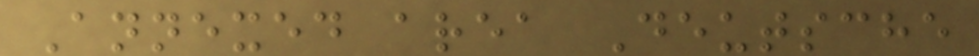Annexed area Deutsche
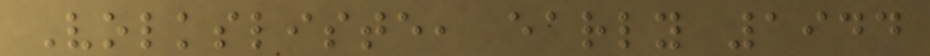Volksliste, early 1944
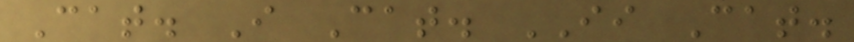Cat. I Cat. II Cat.
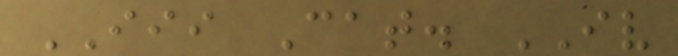III Cat. IV
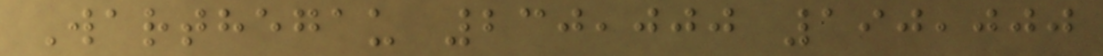Warthegau 230,000 190,000
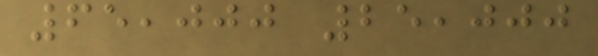65,000 25,000
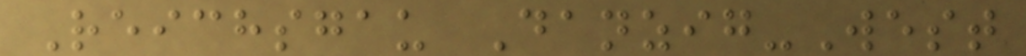Reichsgau Danzig-West
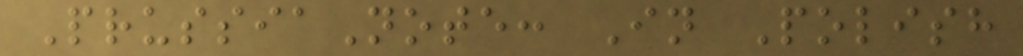PrussiaNote: In Polish
